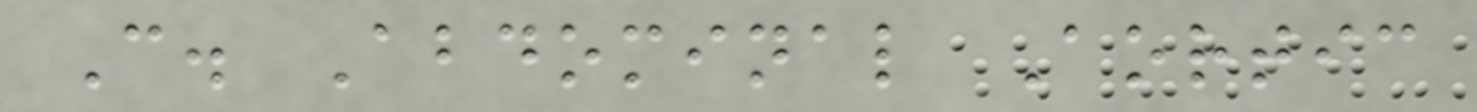C. Abdominal Aortic
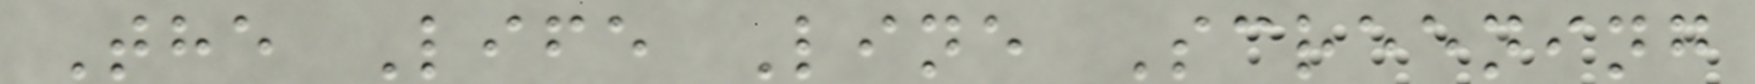The Life Line Screening
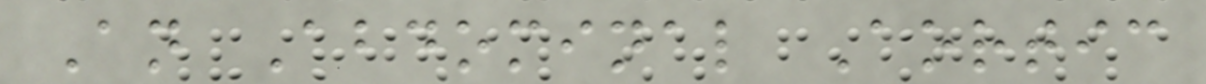An Abdominal Aortic
